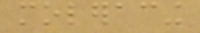moleracing
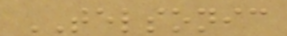TELSONIC
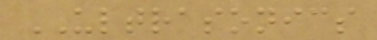ULTRASONICS
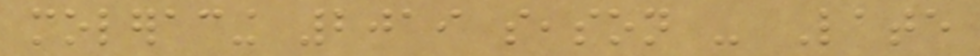moleracing 2019 season - Late
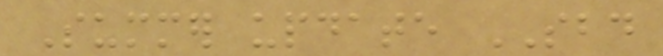Summer update SBD
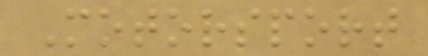Motorsport
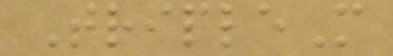TripleM
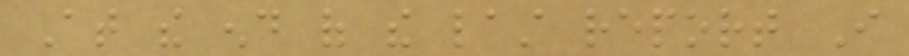At the end of the last report I
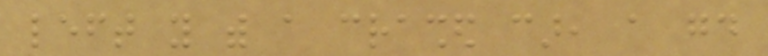left you with a crashed car, a good
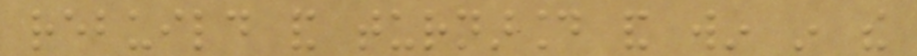rebuild and turnaround and win in the
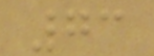73
